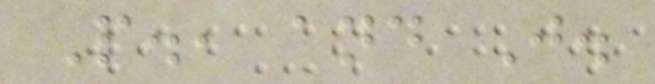P., and J.
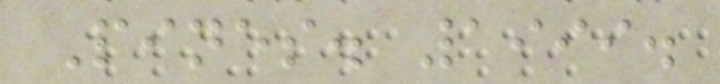Pines. 1999.
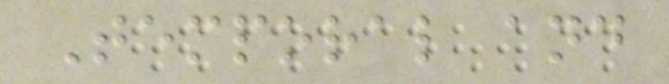Temporal and
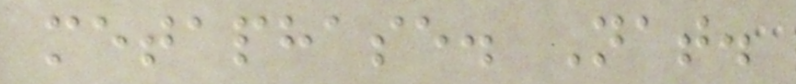metaphase. Nat.
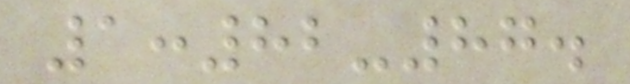1:82-87.
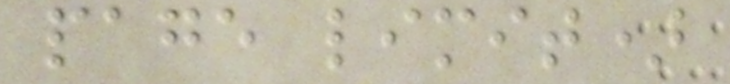page limit)
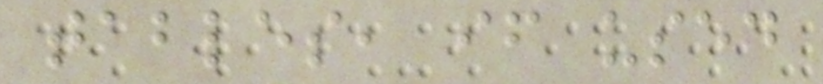tables, if used
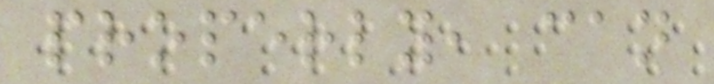properly, can
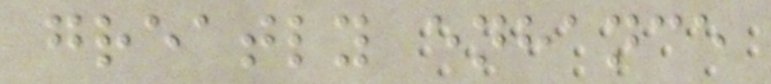greatly enhance
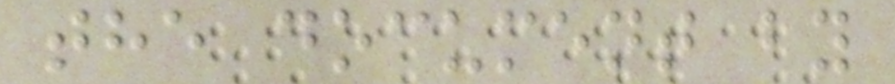the document by
